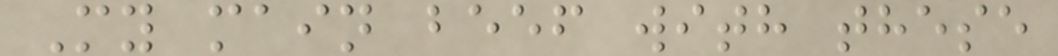My main beef with these
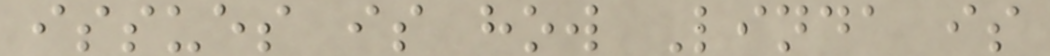issues is how Linda is
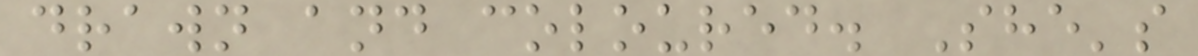drawn and coloured. She's
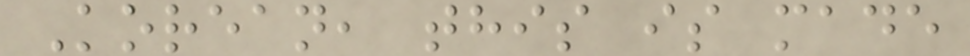Korean, this is made
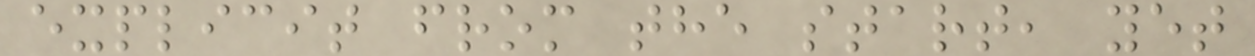explicit from the start, yet
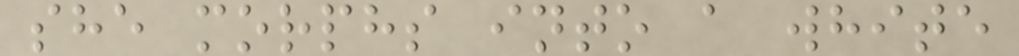she morphs into a white
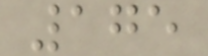175
